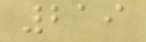219
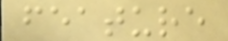feature
